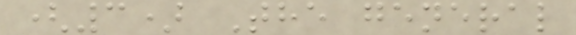(3) The general
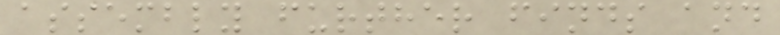assembly further finds and
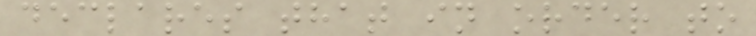declares that in order to
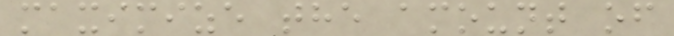maximize the amount of
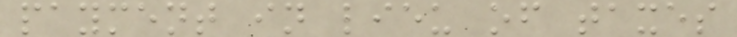payment in lieu of taxes
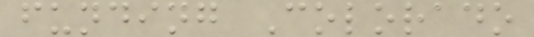funding Colorado
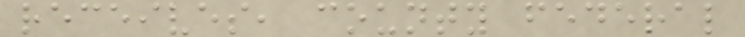receives, county federal
